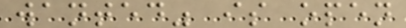wanted" is open
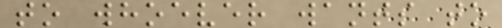to whoever wants to
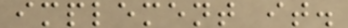implement it.
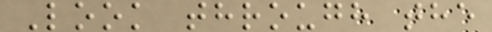Look through the
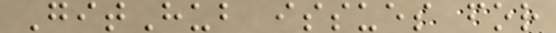GitHub issues for
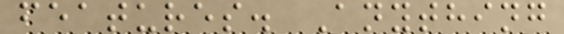features. Anything
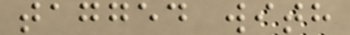tagged with
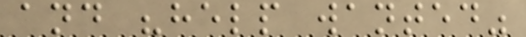and "help wanted"
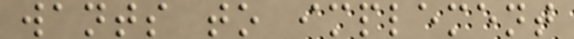wants to implement
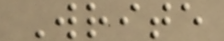Write
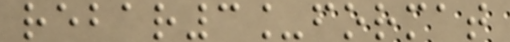rebar3_format
